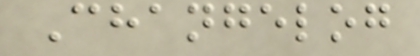Changelog
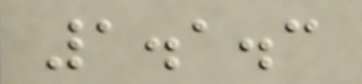1.1.3
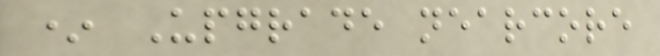* Upgrade nearcore
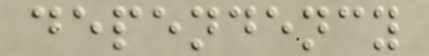dependency
